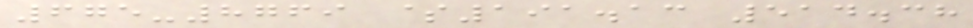675-8769 $191.13 514.38
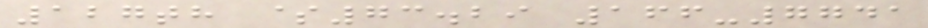127th $73.29 166-7741
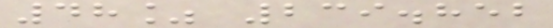48% 239.852
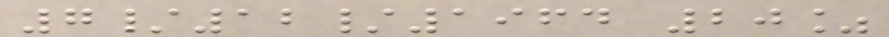7/12/1964 20%
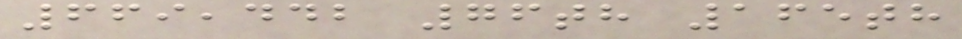669,442 76th 165th
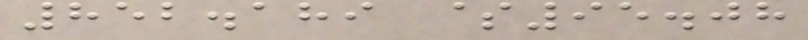852.189 $95.08
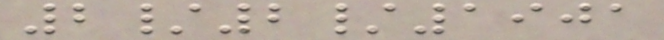2/2/1901
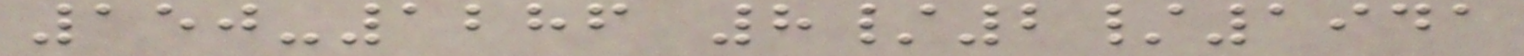150-1286 8/2/1941
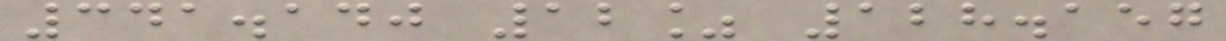341.140 12% 128.157
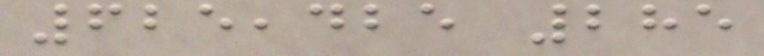625,425 285
